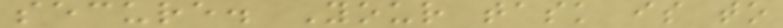secure. Your task is to
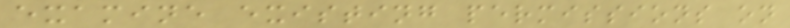examine existing permissions on
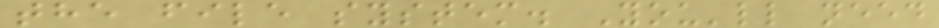the file system. You'll need
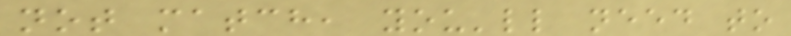not match, you'll need to
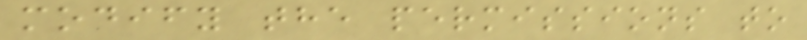modify the permissions to
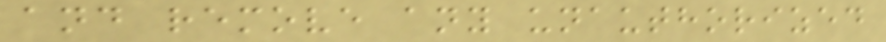and remove any unauthorized
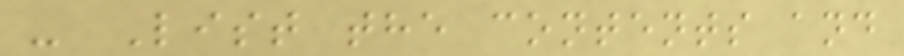- List the contents and
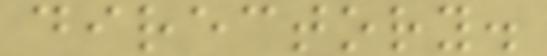directory.
